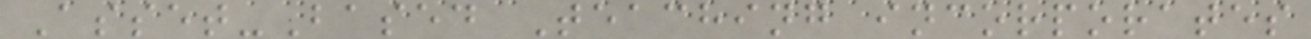Asset-Based Teaching incorporates
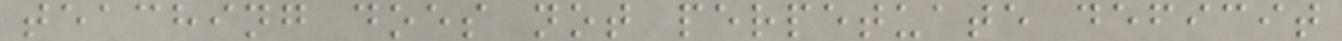teaching does not perpetuate deficit
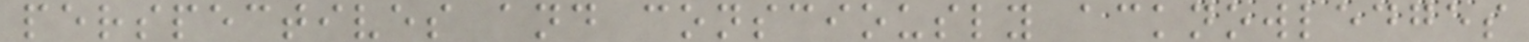perspectives and consciously acknowledges
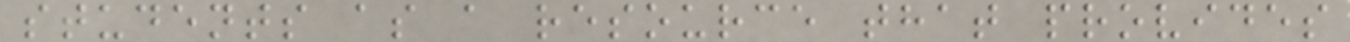students as a resource that provides
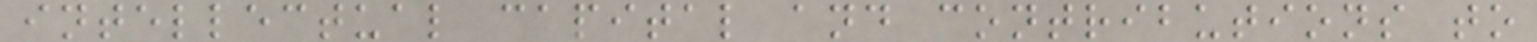intellectual capital and contributions to
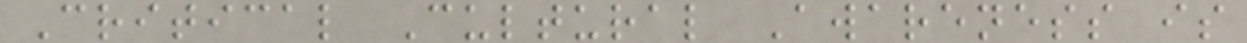Critical Cultural Awareness is
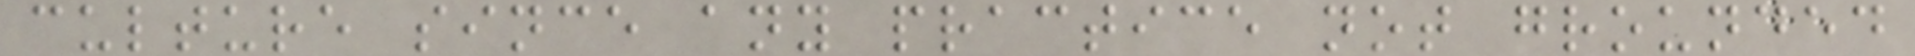culture since any practice not grounded
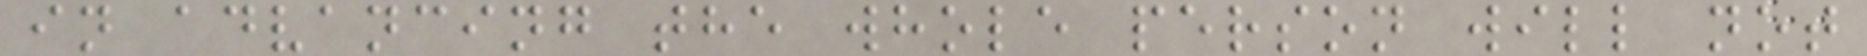in advancing the whole person will not
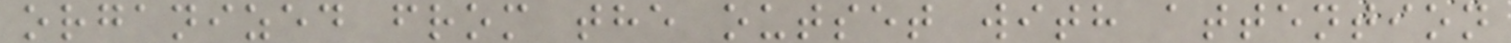organized from the outset with attention
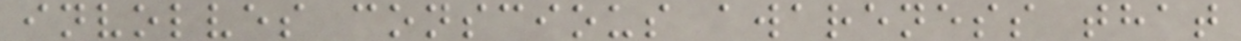involves conscious awareness that
